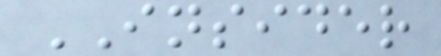INSIDER
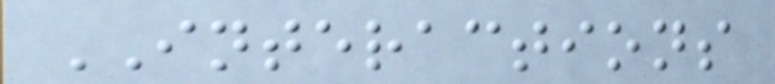INTERACTIONS
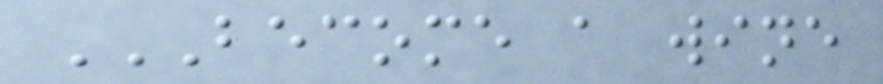BECOME A WINE
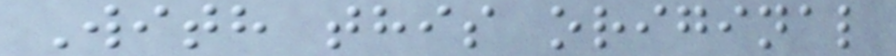With this original
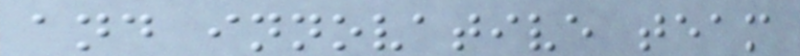and innovative team
